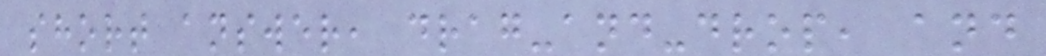short answer, drag-and-drop, and
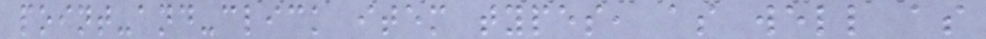point-and-click item types, as well as
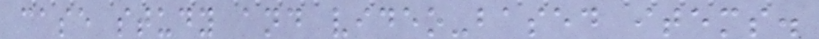case study and video-based items.
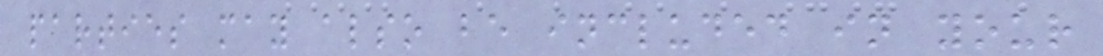parties may also be included in your
